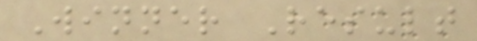Winner Result
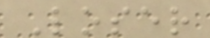Loser
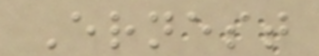Ernest
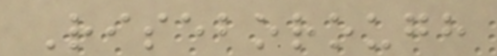Riseborough
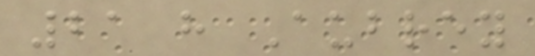21 h Aubrey
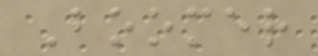Boomer
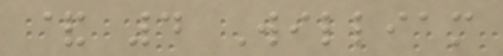& 4 William
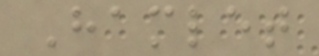Hamlet
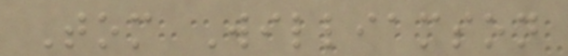Tom Williamson
